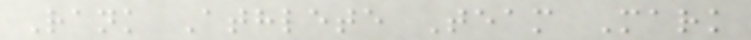Rank Athlete Team Mark
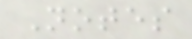Notes
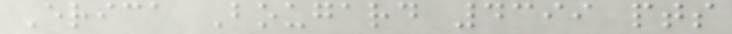Erica Bougard 4399 pts
